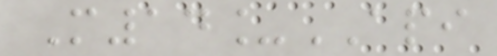M14_API
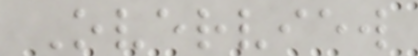Overview
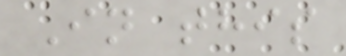In this
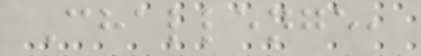Challenge,
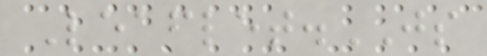Leaflet.JS
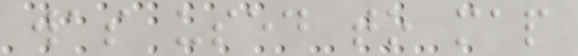was used to map
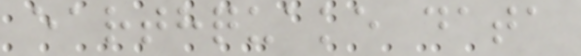earthquake data
